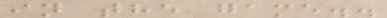in the game..
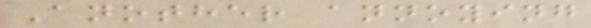Another annoying
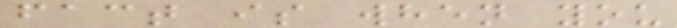fact is when you
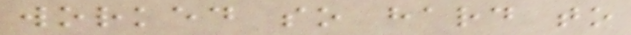worked so hard to
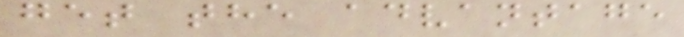get the advantage
